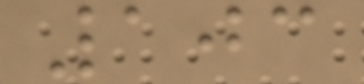103
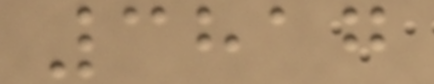3817
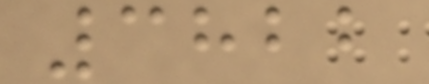3822
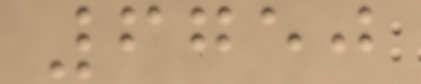6750
